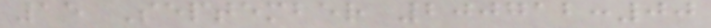15 September 200712:00
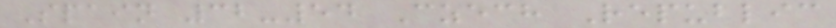Spain 32-54 Czech Republic
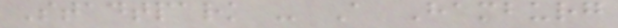Stadtpark - A Hamburg
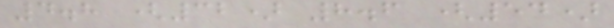4.8 (32) 8.6 (54)
